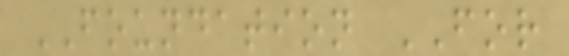FOUNDATION FOR
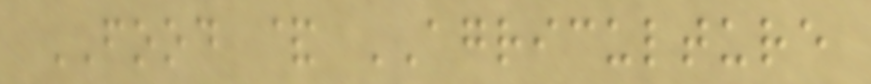FOOD & AGRICULTURE
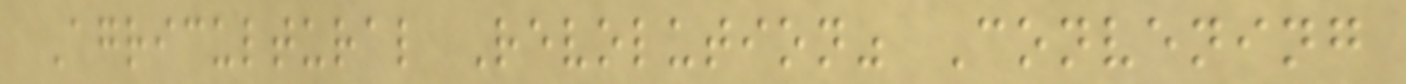Agricultural Revolution" Convening
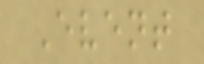Event
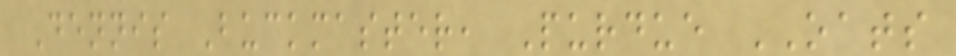Dennis Buckmaster, Purdue OATS
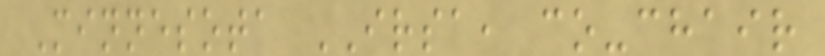Minnesota IRSA, co-chair
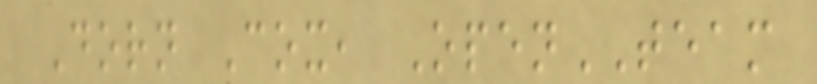Dorn Cox, OpenTEAM
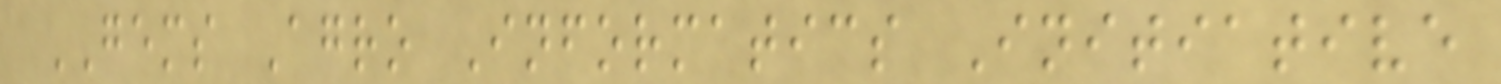GEMS Agro Informatics Initiative
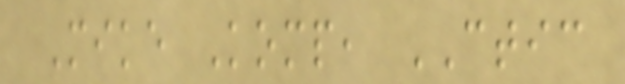Mike Komp, CTIC
